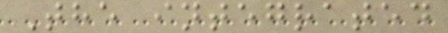The integrated
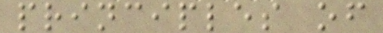principles of
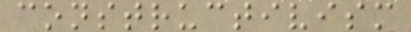constructivism
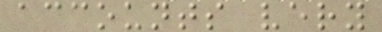accounts very
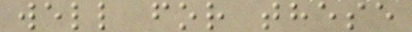well for these
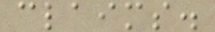claims.
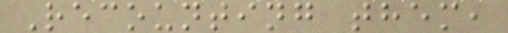Recounting them,
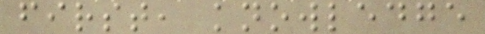first, knowledge
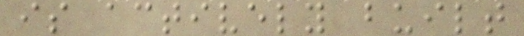is actively built
